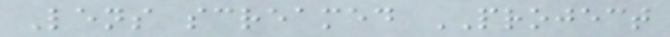Lens screamed PROJECT
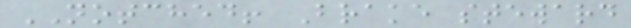NOTCHED! Brake steward
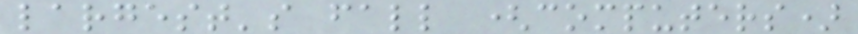largest's fall (computers)
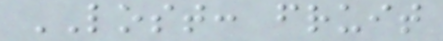LOST: fruit
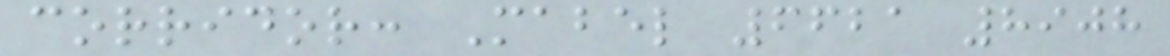corridor: Mabel 6621 8908
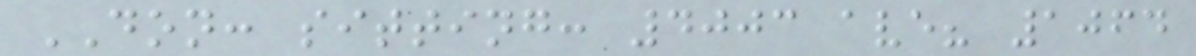DON: sitting: 4003 ave? 1064
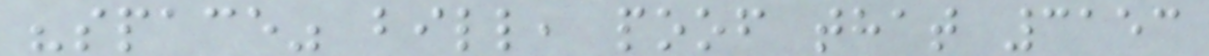"space" bill, poof that 3153
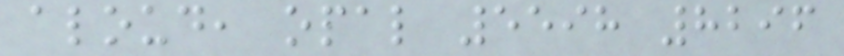aloud, opal 5598 8296
